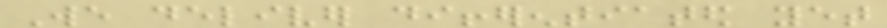We deliver differentiated yet
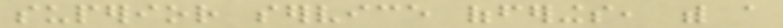superior service offerings, with a
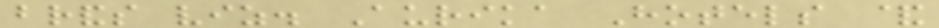brands viz. Aurika Hotels &
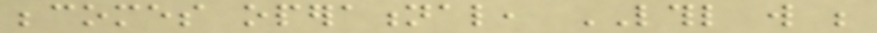becomes operational, LTHL will be
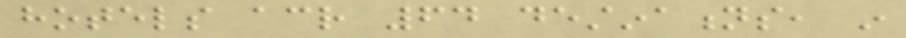hotels across 64 destinations, in
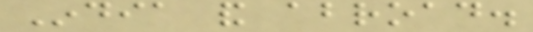India and abroad.
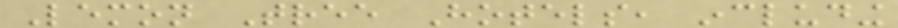Lemon Tree Hotels, including
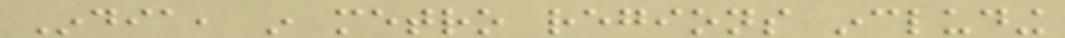India, in metro regions including
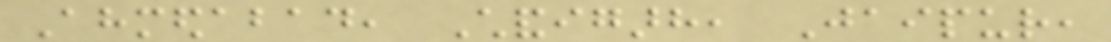Ahmedabad, Chandigarh, Jaipur,
